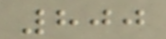800
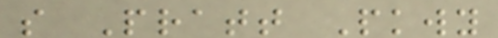s Pratt Pkwy
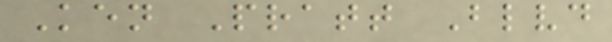Ken Pratt Blvd
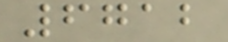6712
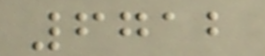6712
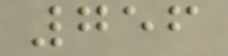756
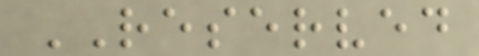RESERVED
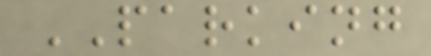PARKING
